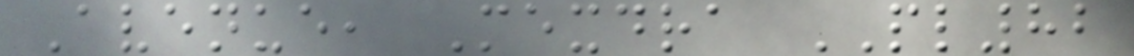Avenue, Mexdra PL82
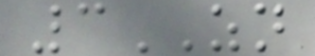3ZN
